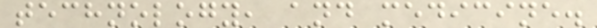technology, and medicine.
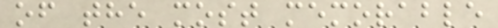of the most memorable
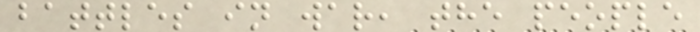battles in war, the people
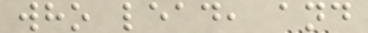who lead, and
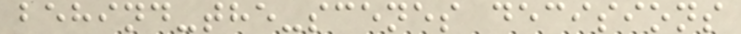behind-the-scenes decisions
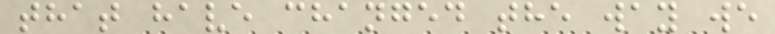that have changed the way we
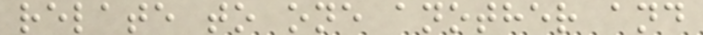relate to one another and
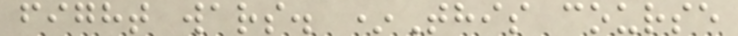fight wars. *This course
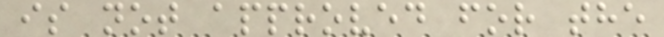is not approved for the
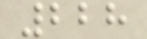228
